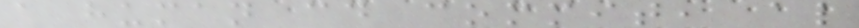a human could commit, also
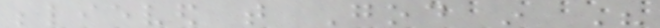believed that God in His
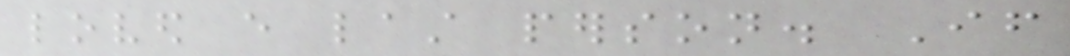loved every last person. If
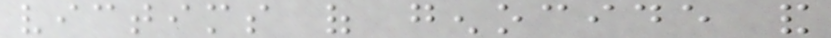victims of genocide and
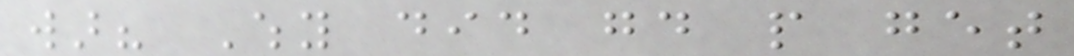war? Why did good people get
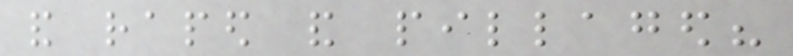and raped and pillaged?
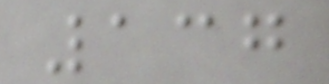137
